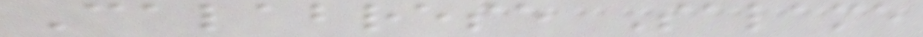Calabrese Salame
